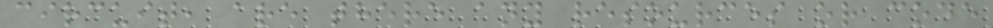circuit, are there any resources or code
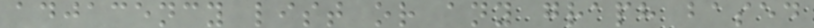adjacency list or any graph based
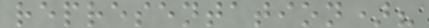representation)?
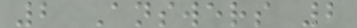2 Answers 2
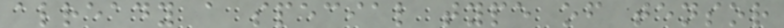already a special type of tensor
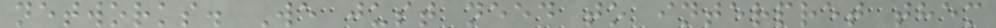networks. We just need to interpret them
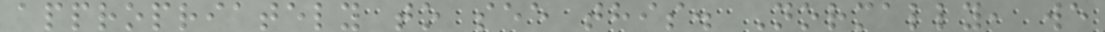appropriately to see this. Normally, we
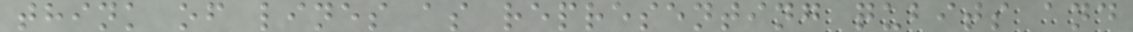think of lines as representing qubits and
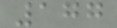177
